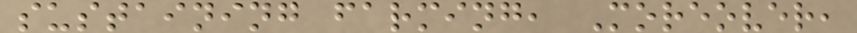sustaining farming, Moreover,
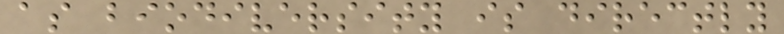as biodiversity is directly
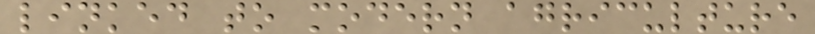linked to modern agriculture
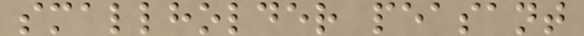smallholder peasant
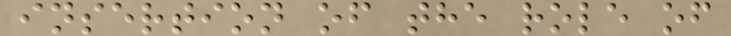insertion of the role of
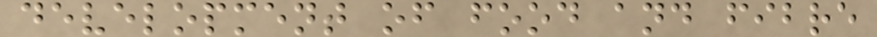development of food and fibre
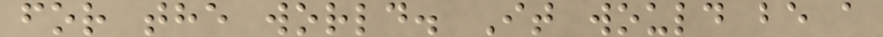for the world. It would be a
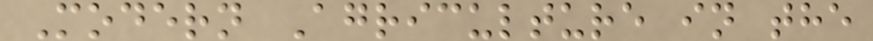Modern Agriculture in the
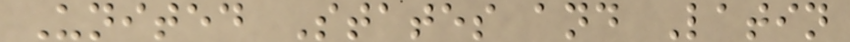United States and Latin
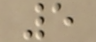5
